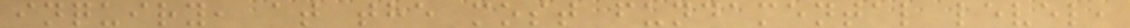inquiry, at the most fundamental level,
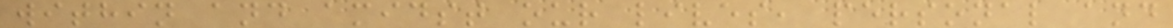within and amidst our lives, personal and
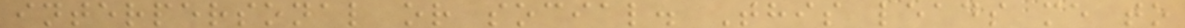interpersonal or social. This leads me to
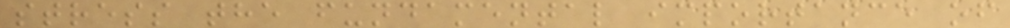stress the fundamental importance of
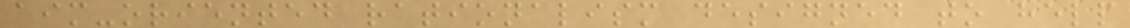aim-oriented rationalism designed to help
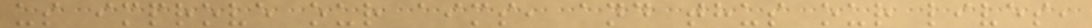us improve our aims, and thus our lives,
